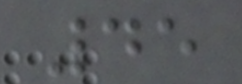45
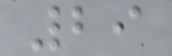29
